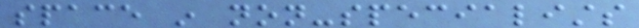space in non-specialists
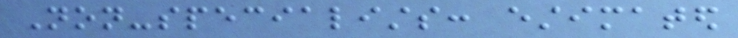Non-specialists: estimated
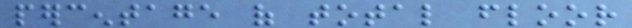percentage of total floor
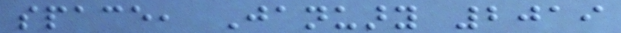space, January 2019
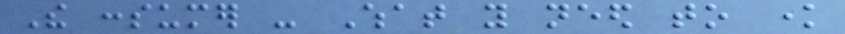The consumer - What you need to know
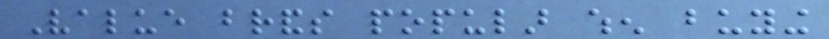Value brands popular when buying
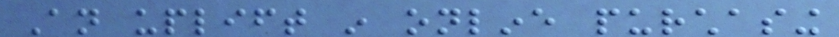An uplift in online purchasing
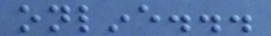online...
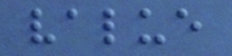value
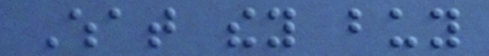What they buy
